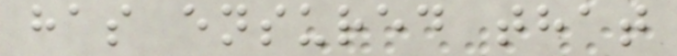has ensured that
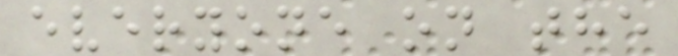everyone on the
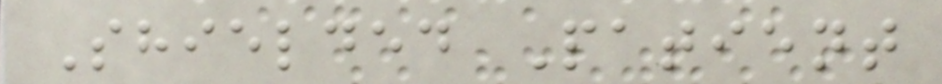Shielded Patient
